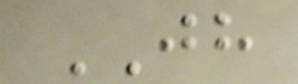JH
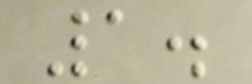1.
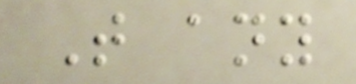That any
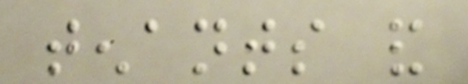tenants and
